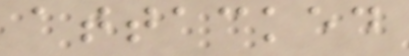attacked
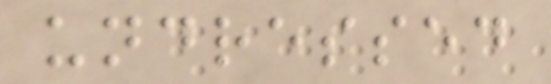undressed
